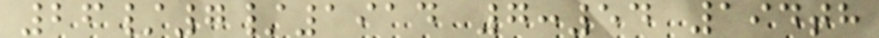26/7/1914 7:54 194th
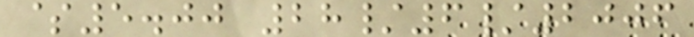$5.00 28/6/2006
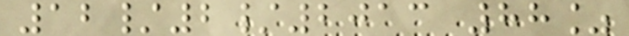12/2/2013 88%
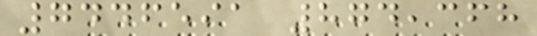7446591 874,368
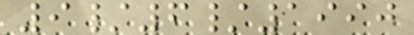9/6/1990
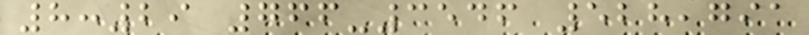8:29 766-3546 528,791
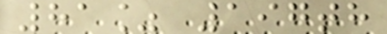81% 197th
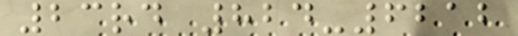23rd 824-6212
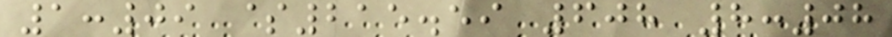1:09 $215.59 608 8:08
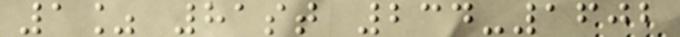1% 81st 234-1602
